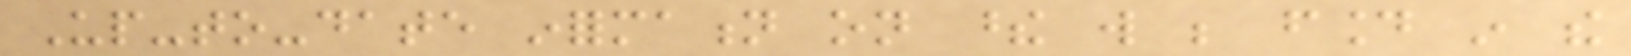Up-to-date information on these will be found in the
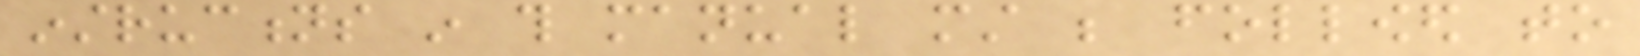instructions in this manual must be followed to
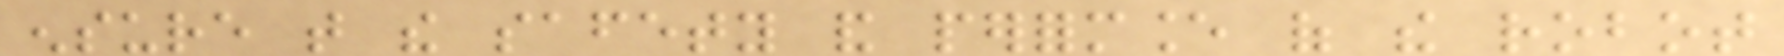ensure that the safety and performance of the robot
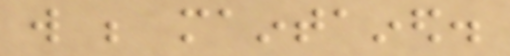will be maintained.
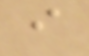i
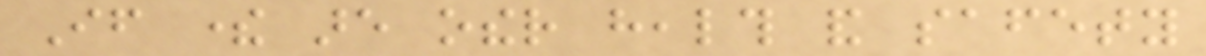If there are other health and safety
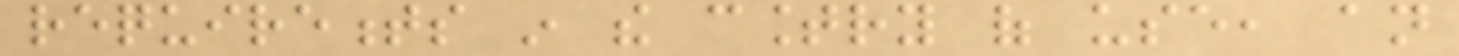requirements in the country of use, an
